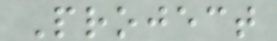Project
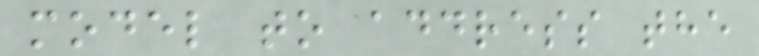model to address the
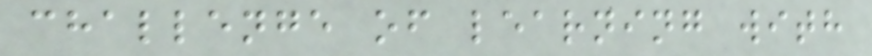challenge of learning with
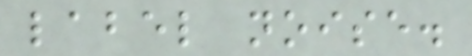label noise.
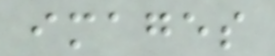images
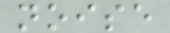noise
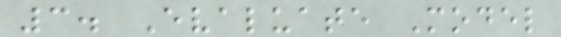3. Evaluate Model
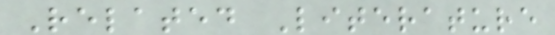Related Literature
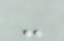-
